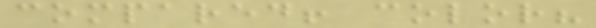compared! color?
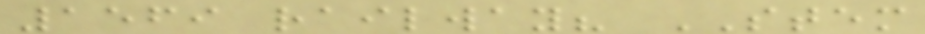1569 railway? STEM
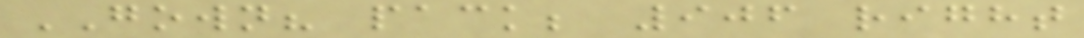GOWN? pack; 906 right
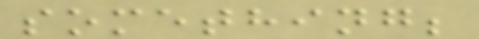something;
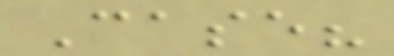Case?
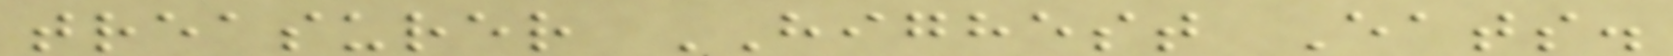treasurer HIGHEST Eats.
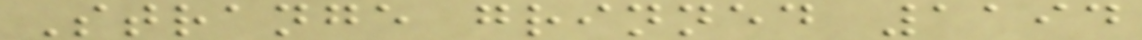Strange grinned 1194
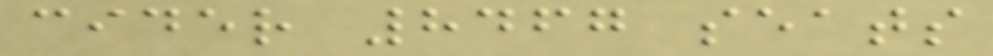cider 8467 seats
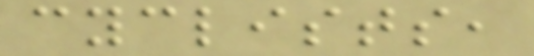cyclists,
